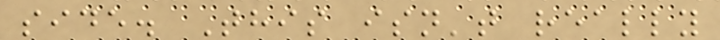side. This isn't really
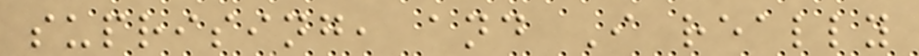suprising, and I really
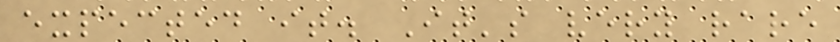expected it. It's very rare
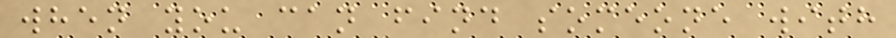when you can find someone with
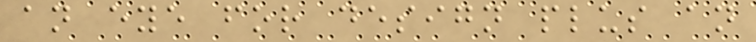an eye for design plus an
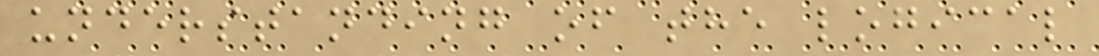understanding of the logical
